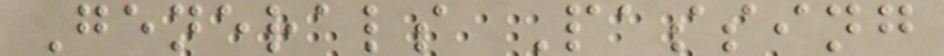Generals Passing
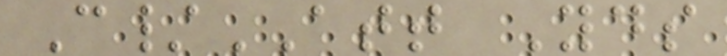C/ATT Yds
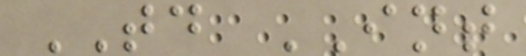TD INT
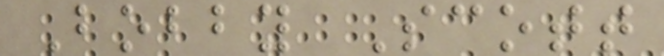Bobby Scott
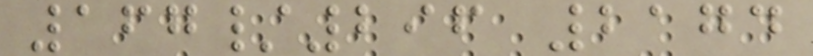167/296 2174
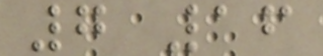7 16
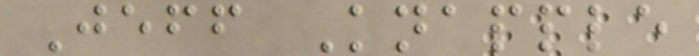Jeff Knapple
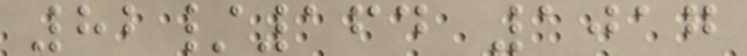82/164 1017
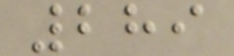289
